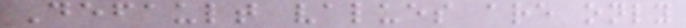Default values are only
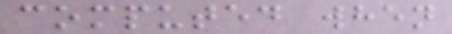computed when
